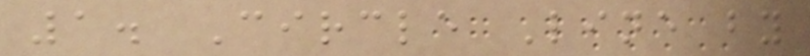1. Circle Line by
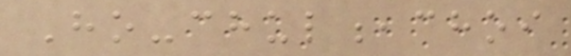Ho-chul,choi
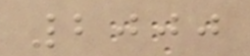2000
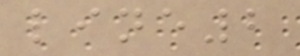line2
